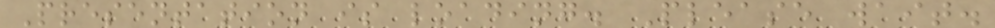Presentation is loading. Please wait.
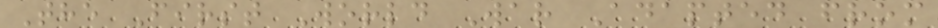The First World War Adapted from
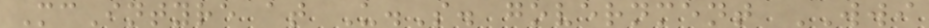McIntyre at U.S. government WWI
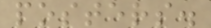posters.
